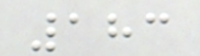183
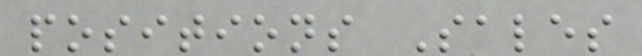positions Sales
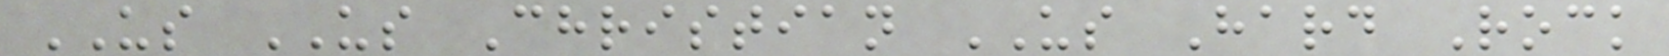US US Christian US Hard Rock
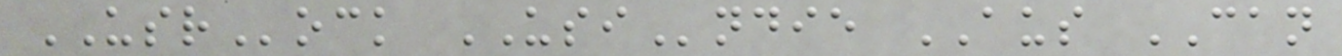USRock USIndie AUS CAN
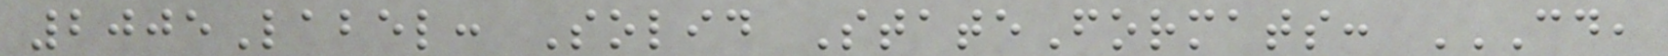2005Label: Solid StateFormats: CD,
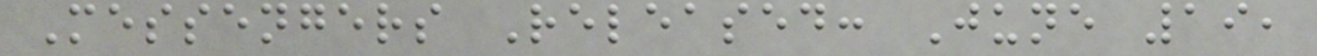Messengers Released: June 19,
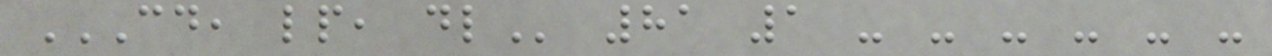CD, LP, DL 81 1 - - - - - -
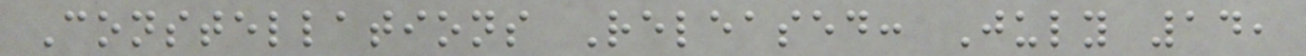Constellations Released: July 14,
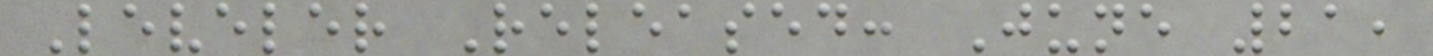Leveler Released: June 21,
